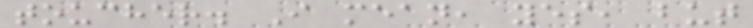toucher. I mean, yes, but
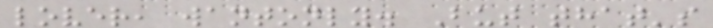lover, wantonly. But that's
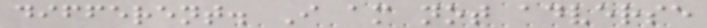different. I am not adverse
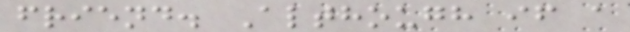friend. Although if a
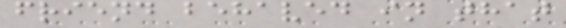friend behaved in that
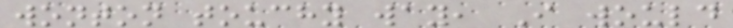wonton touchy way, I would
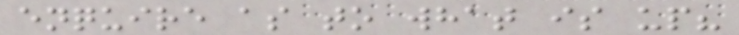enquire as to what is up?
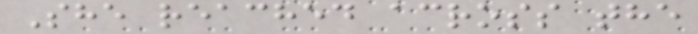She reached across the
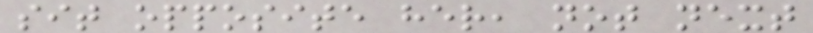sit opposite her, not next
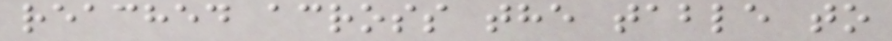reached across the table to
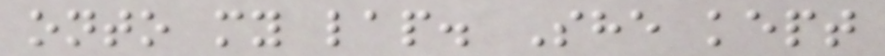onto my lap. She kept
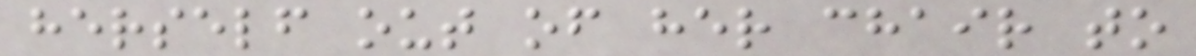herself out of her chair to
